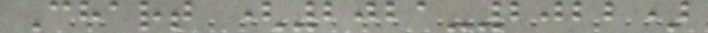Chart (2021-2022)
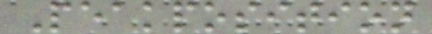Peakposition
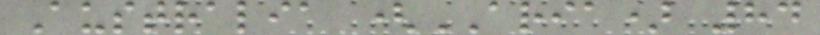Australia (ARIA) 84
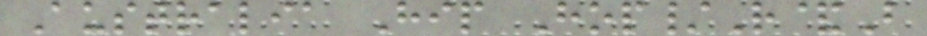Australia Hip Hop/R&B
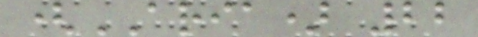(ARIA) 22
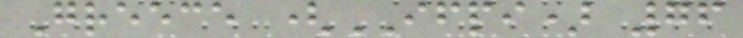Greece (IFPI) 76
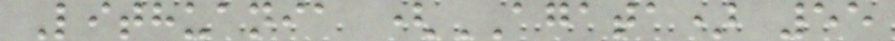Lithuania (AGATA) 55
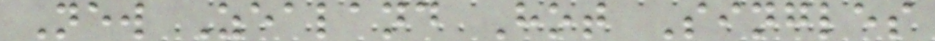New Zealand Hot Singles
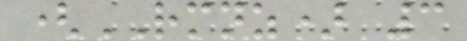(RMNZ) 3
